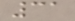31
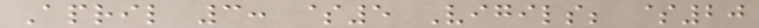April 3: $5 Vigils; $20
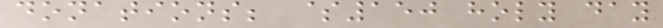donations; $150 holy day
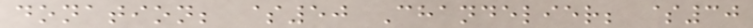donation; $50 Chandelier; $30
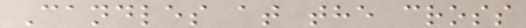Candles at the cross
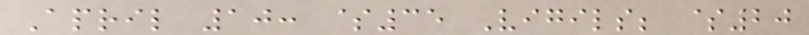April 10: $35 Vigils; $20
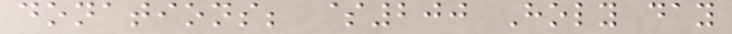donations; $200 Holy day
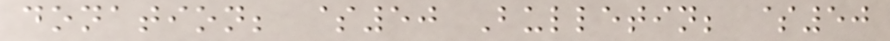donation; $50 Bulletin; $50
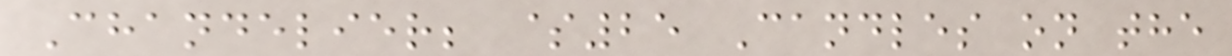Chandelier; $25 Candles on the
